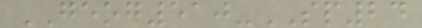GEOG510-SP24
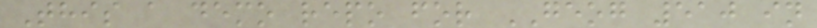This a demo repo for GEOG 510 in
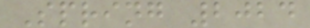Spring 2024
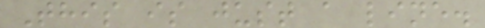This is just a line.
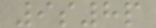9s8p
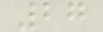27
